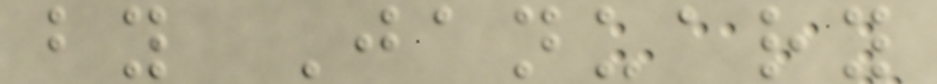by January
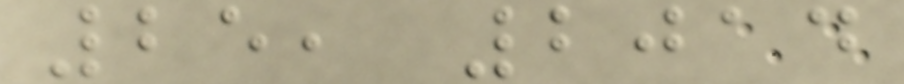25, 2014
